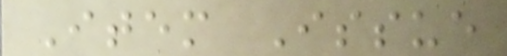Item Issue
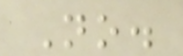No.
